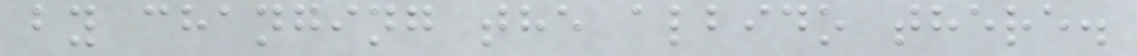by changing the albido there.
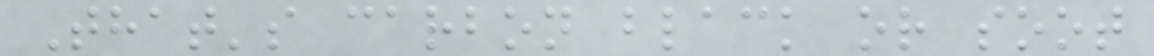That's carbon black or soot
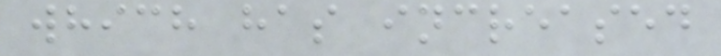which has increased
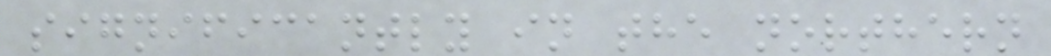significantly in the northern
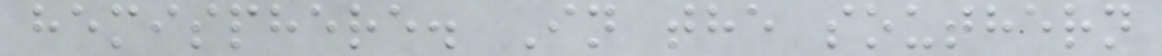hemisphere. In the southern
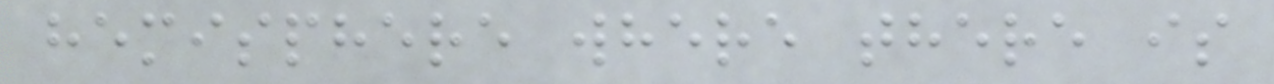hemisphere where there is
